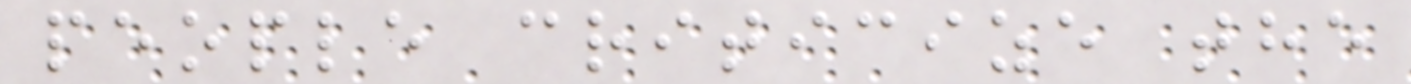people criticize the
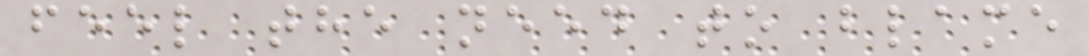feel the need to blame
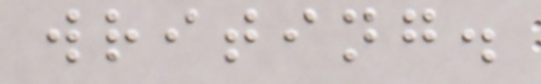writing.
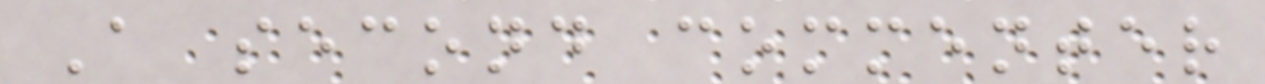A second commenter
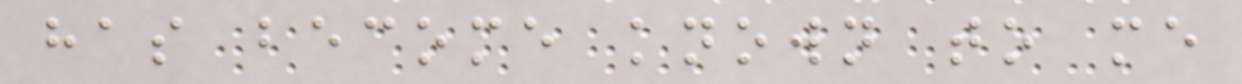has become known to me
